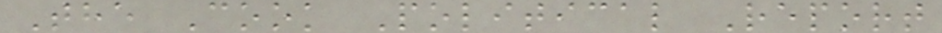The Cook Political Report
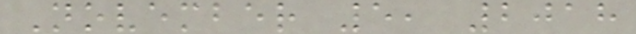November 5, 2018
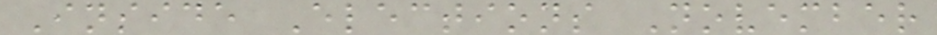Inside Elections November
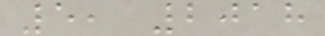5, 2018
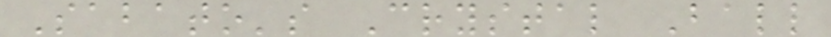Sabato's Crystal Ball
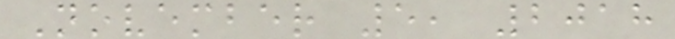November 5, 2018
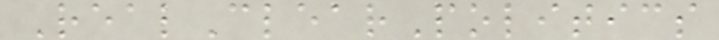RealClearPolitics
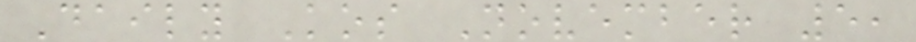Daily Kos November 5,
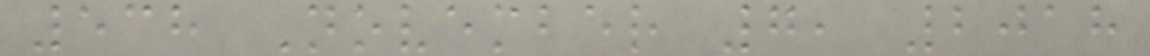538 November 7, 2018
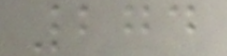274
